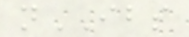nIBS
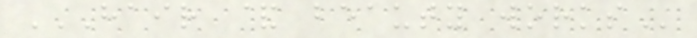HAIR & BEAUTY WORKS
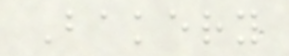Bakery
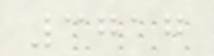3717
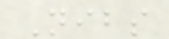Nibs
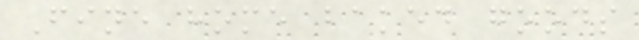Fine home baked goods
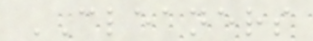CLEANERS
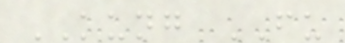KUNG FU
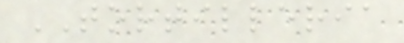TORTILLERIA
